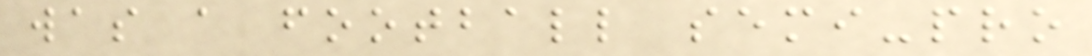was a football semi-pro
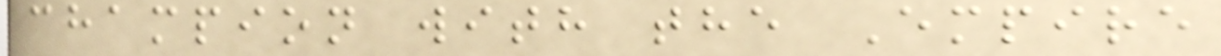champion with the Empire
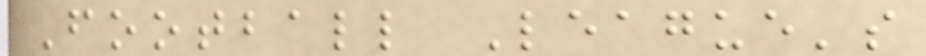Football League's
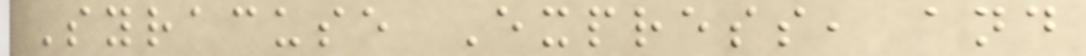Syracuse Express, and
